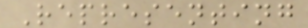Representing
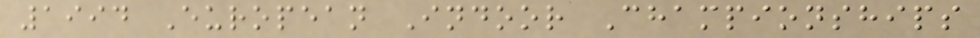1994 European Indoor Championships
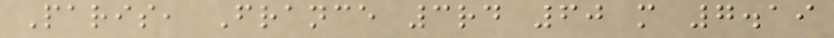Paris, France 3rd 60 m 7.19
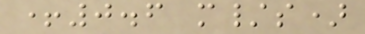+0.6 m/s)
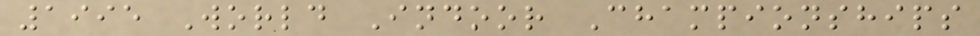1995 World Indoor Championships
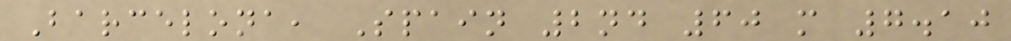Barcelona, Spain 2nd 60 m 7.10
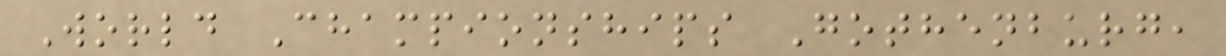World Championships Gothenburg,
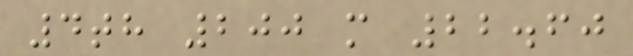4th 200 m 22.60
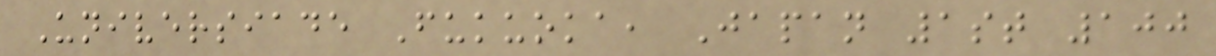Universiade Fukuoka, Japan 1st 100
